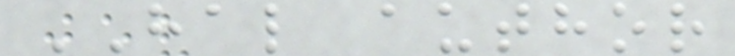HAL author
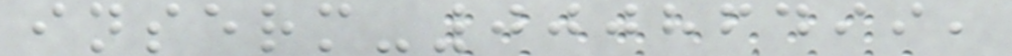inserm-00086499,
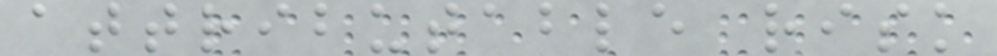attributable risk
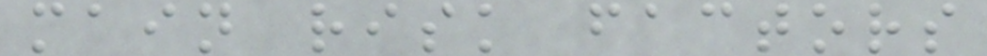main risk factors
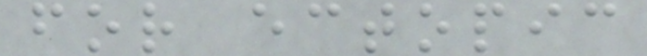for ectopic
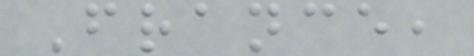France,
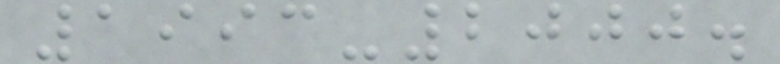1993-2000.
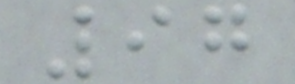97
